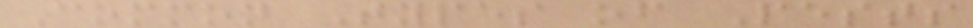Common Types of Pests
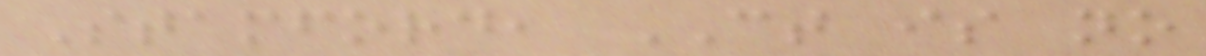Stamford, CT is no
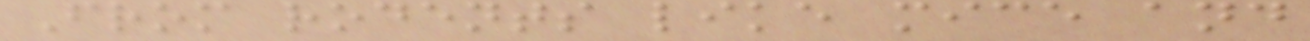From rodents like mice and
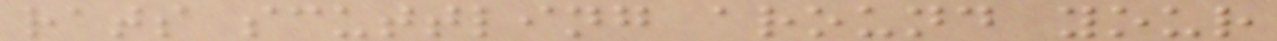rats scuttling around your
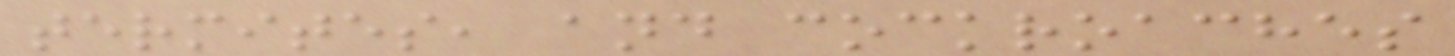termites, and cockroaches
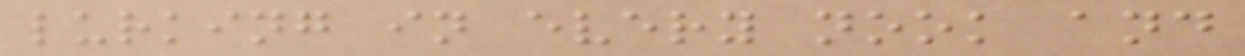lurking in every nook and
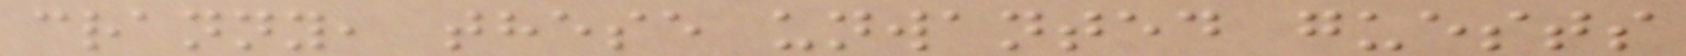cranny, these unwanted guests
